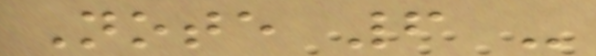Note 6 -
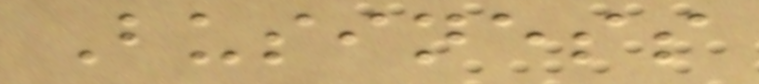Business
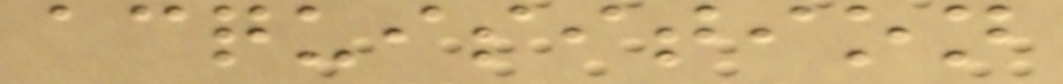acquisition
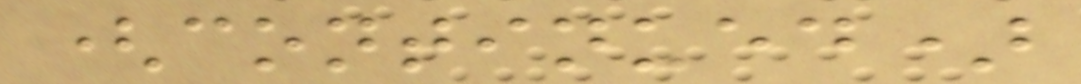(continued)
